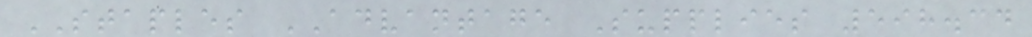STAPLES ADVANTAGE Supplies 598.34
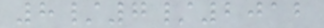8/7/2012
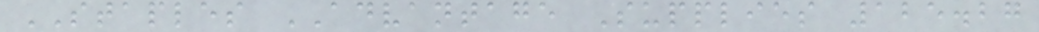STAPLES ADVANTAGE Supplies 125.27
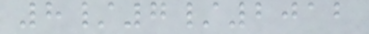8/7/2012
